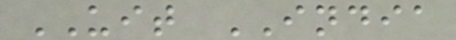UIT INDIA
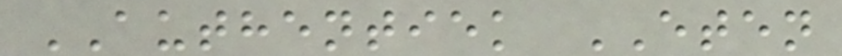AUTHENTIEK ETEN
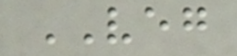VEG
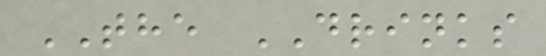THE DRINKS
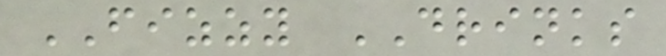FIZZY DRINKS
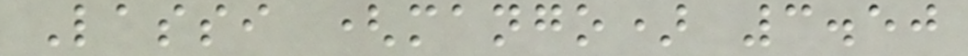Lassi (mango) 3.50
